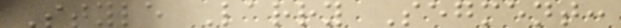Style Larry Segment:
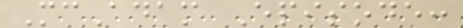McAdam Episode:
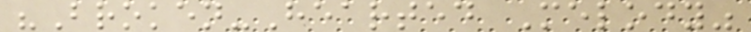"Broken-Hearted Melody"
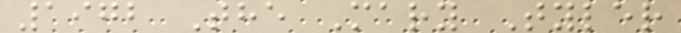1972 The Mary Tyler
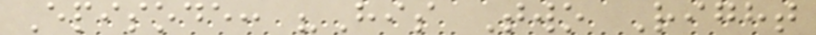Episode: "His Two Right
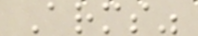Arms"
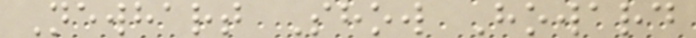Newhart Show Howard
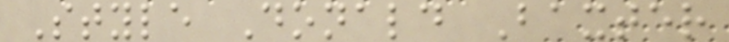Style Donald Baxter
